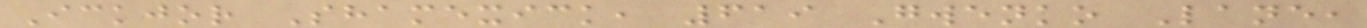Ickjor Shamexick, 619 Gwenko Lane,
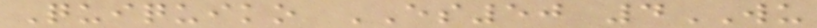Quiquiko ES50 4WU
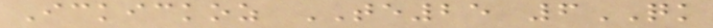Ickickoz TE25 6QK
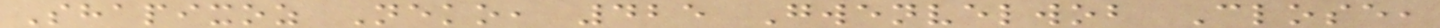Shapixoz Neko, 425 Gwenvelwob Close,
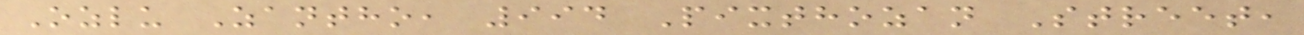Ozlu Zantho, 994 Pixthozan Street,
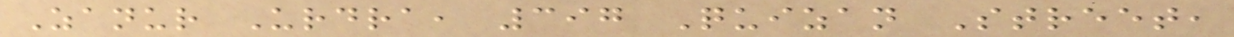Zanur Urdra, 397 Quizan Street,
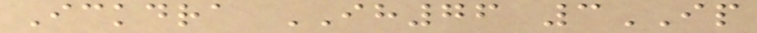Ickdra IH76 3IP
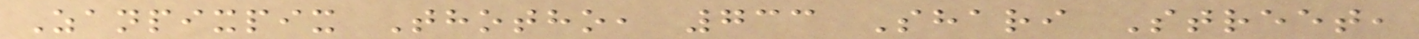Zanpixpix Thotho, 733 Shari Street,
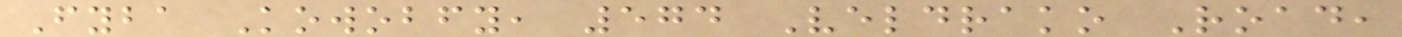Fyba Kowobfy, 574 Veldrako Road,
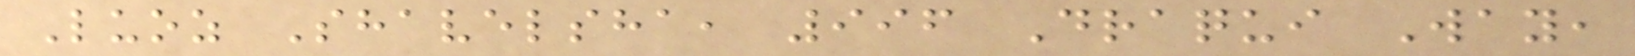Luoz Shavelsha, 996 Draqui Way,
